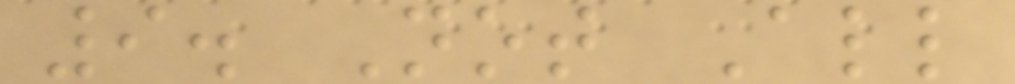9. Not All
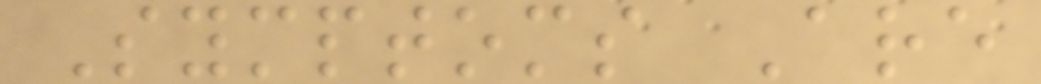Symptoms Are
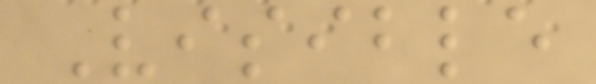Visible
